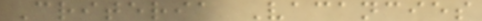Criteria Vacancies
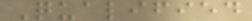Qualified
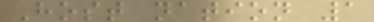Host nation 1
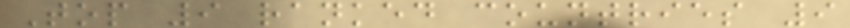Top 9 ranked countries 9
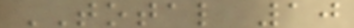TOTAL 10
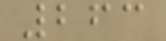263
